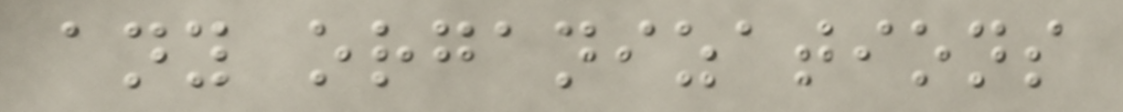any organizations
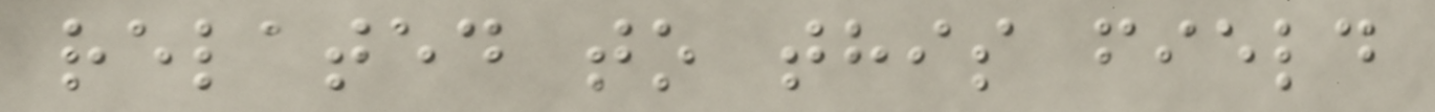related to this field
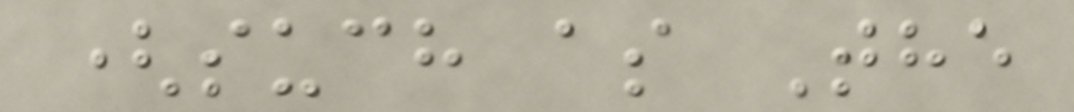(such as The
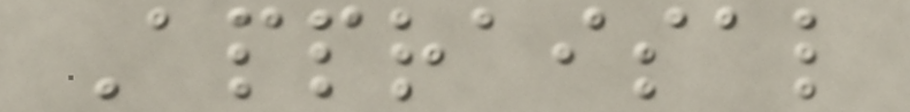Appraisal
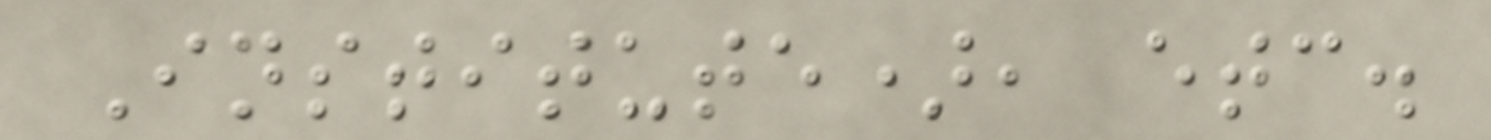Institute), etc.
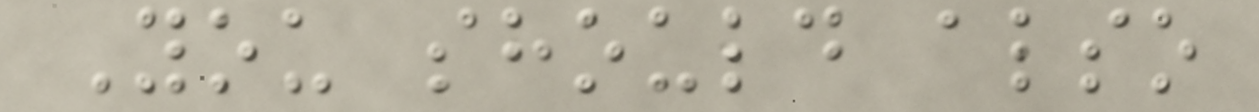You should also
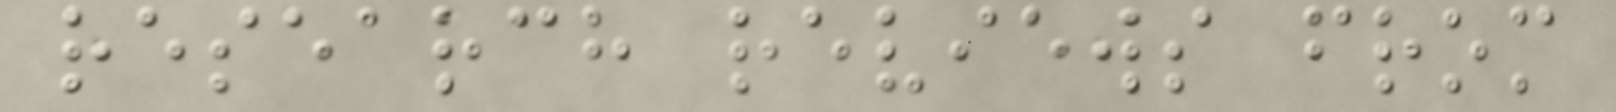research reviews from
